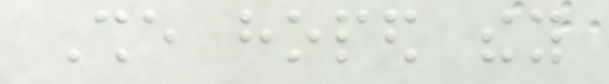She hoped they
